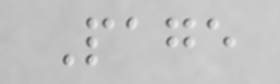Page
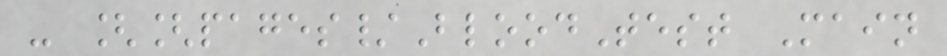- [[pages/BloodTest Main
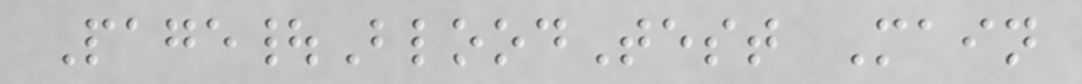Page|BloodTest Main
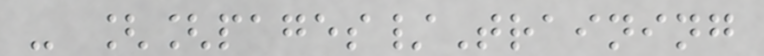- [[pages/Training
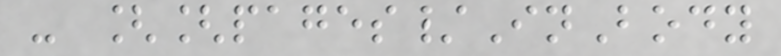- [[pages/InBody
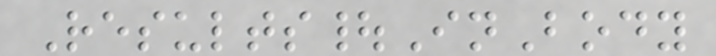Results|InBody
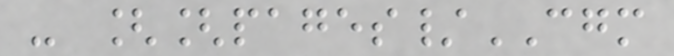- [[pages/CGM
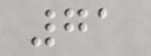71
